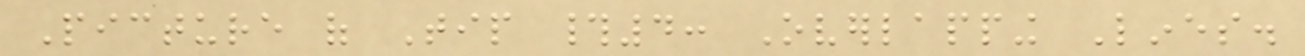Picture of Tip #4: Overlapping Lines.
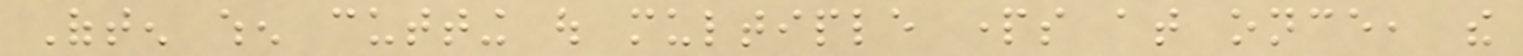Often when cutting out multiple parts at once, the
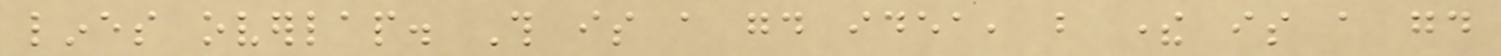lines overlap. This is a good idea, but there is a good
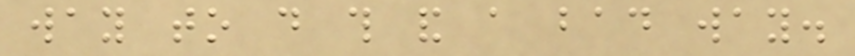way to do this and a bad way.
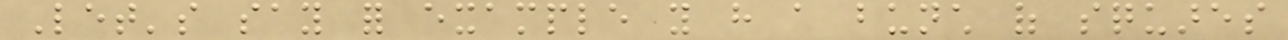Let's say for example you have a bunch of squares
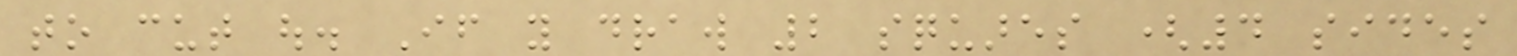to cut out. If you draw 2 squares (4 sides
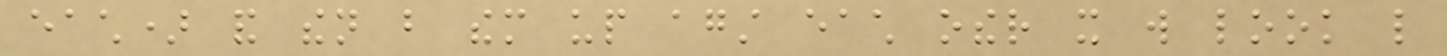each) and then but them up against each other it will look like
